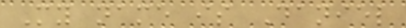My name is Daniel
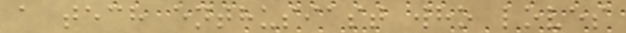a tech enthusiast who loves
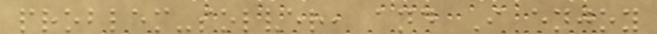problem-solver, and I enjoy
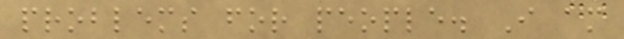problems for people. I am
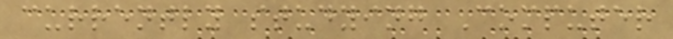currently studying Computer
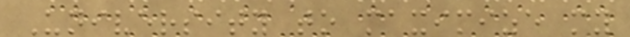University to maximize my
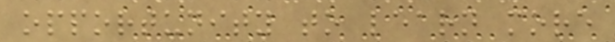opportunity to learn more
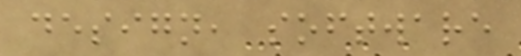design, software
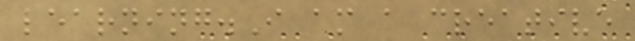learning.I am a creative
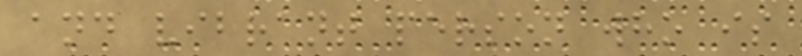and vibrant person who is
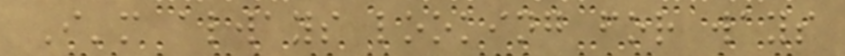I'm always looking for ways
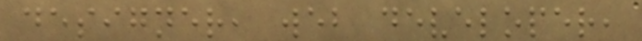designer, web developer,
